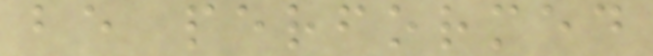be performed
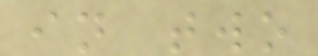in two
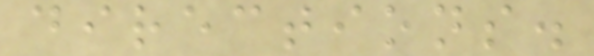directions.
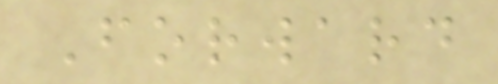Forward
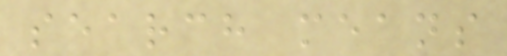search means
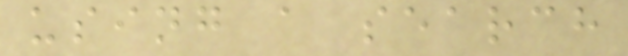using a search
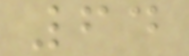64
